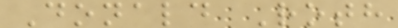Donald Roth
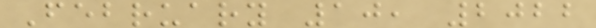February 10, 2022
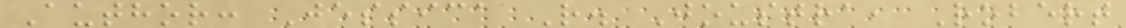Author: Jessica R. Joustra, Robert
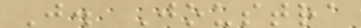J. Joustra
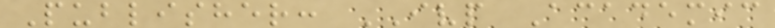Publisher: IVP Academic
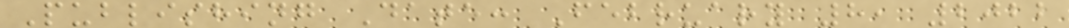Publishing Date: February 8, 2022
